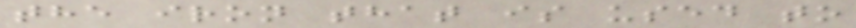the iron that is used to
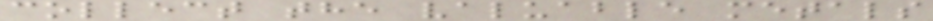collect the valuable metals
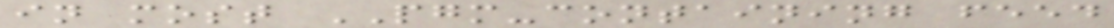in most PGM-containing feed
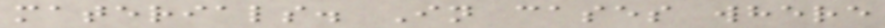materials. In cases where
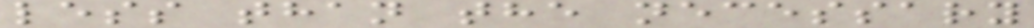less than the necessary
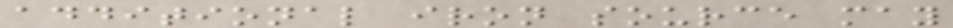additional iron source may
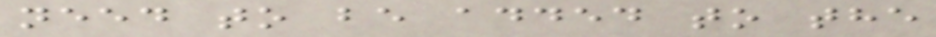need to be added to the
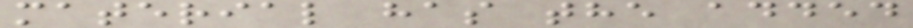material has the added
